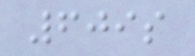609s
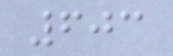603
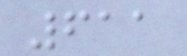611
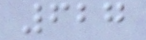627
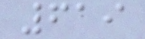619
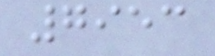7953
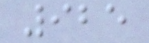925
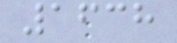1638
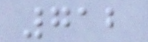712
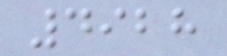4928
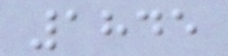1845
